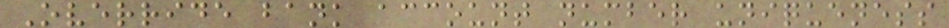Override bank account number uniqueness
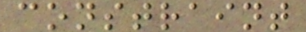constraint
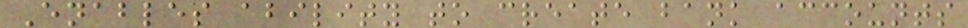Enables ability to create bank accounts
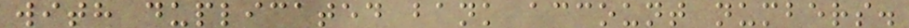with duplicated bank account numbers.
